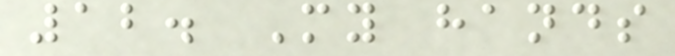12. My hands
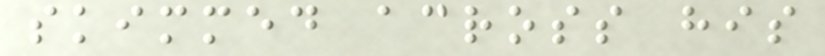skimmed across his
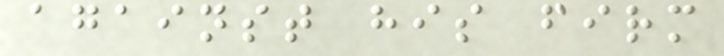against his firm
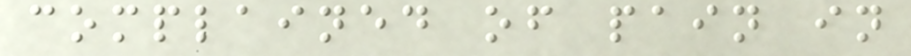complained of pain in
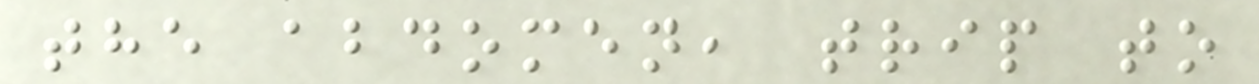the abdomen, trip to
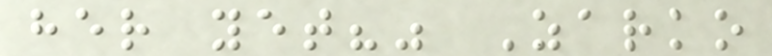her yet?" Zarko
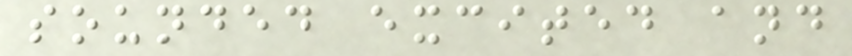sounded excited and
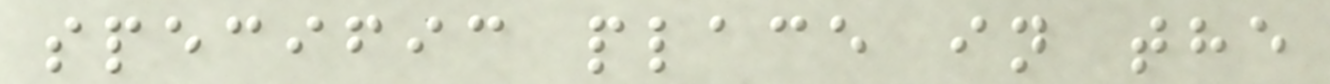specific place in the
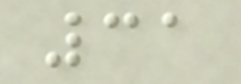31
